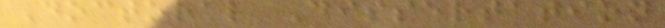Doctoral Dissertation
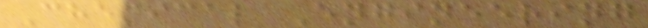Chemical Engineering
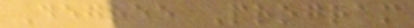Degree Program
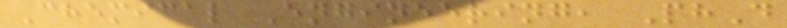Chemical Engineering, PhD
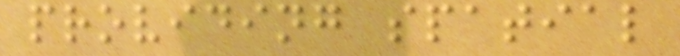providing spatial
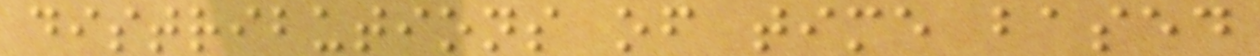distributions of time based
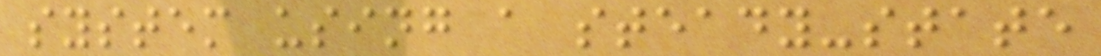system using a steady-state
